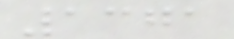1371
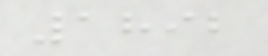1892
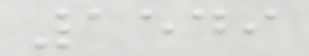1549
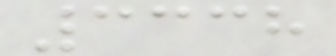3338
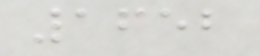1652
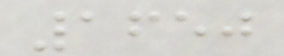1650
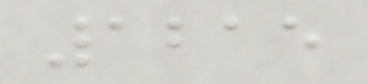1215
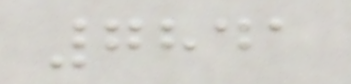7841
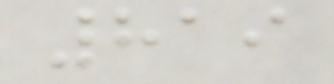819
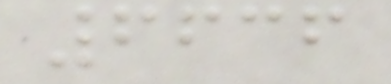6636
